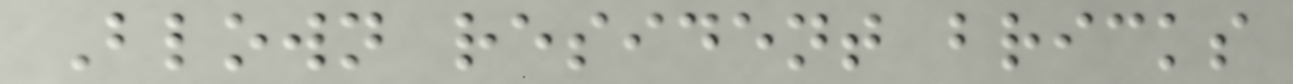Blown resident bricks
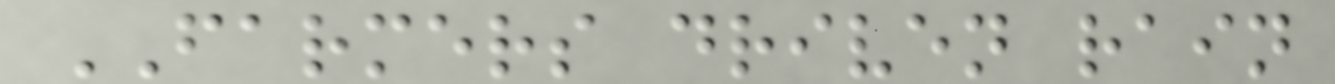FARMERS driven rain
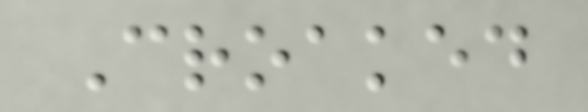Croaked
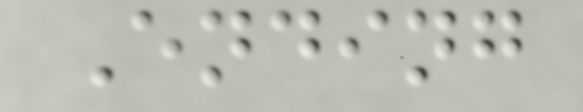Ending
